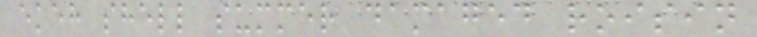ekeh shell summer damaged roisin
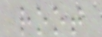root
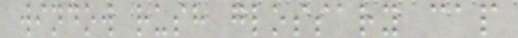window rush glossary cap
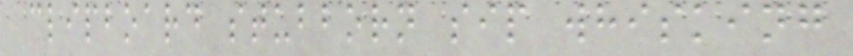clipboard stubborn sip whisking
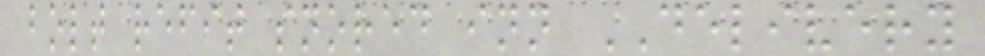bolt refit snored inn DELIVERY
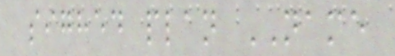sighed plan NAME
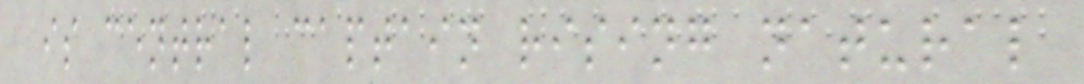is central captain rising natural
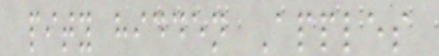pity hidden Apples
